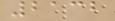2132
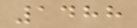1488
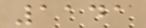1141
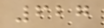627
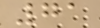71
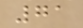71
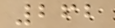262
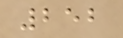252
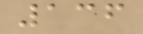136
